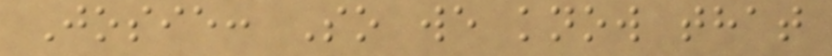Josie: So we know that
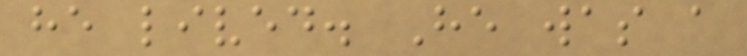he lived. He was a
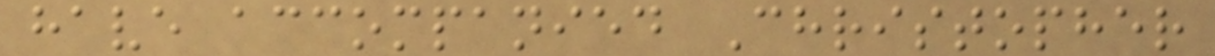have accompanied Christopher
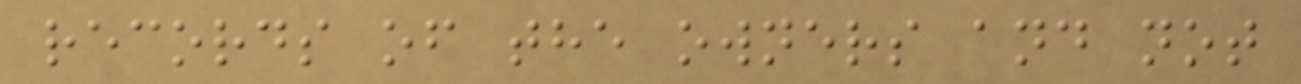records of the owners and not
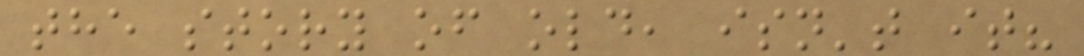the story of old, isn't it?
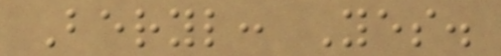Beryl: Yes.
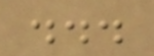...
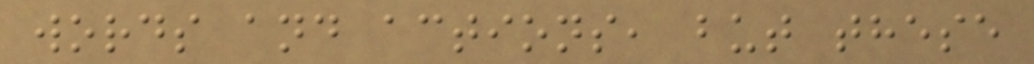words and actions, but these
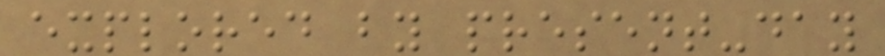explored by present-day
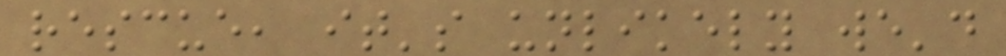rescue, it's unlikely we'd
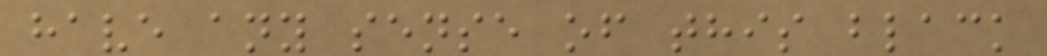have any sense of this black
